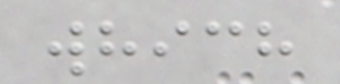which
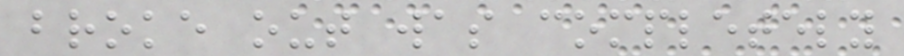broke out was completely
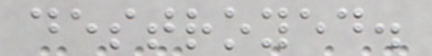destroyed.
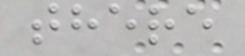there
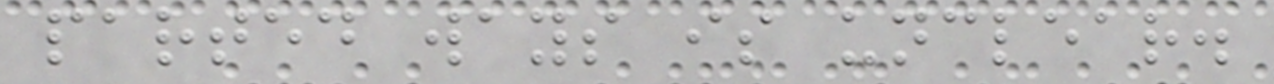parted ways is unclear.
